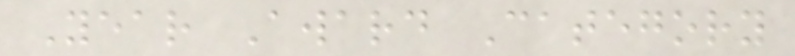Year Award Category
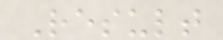Result
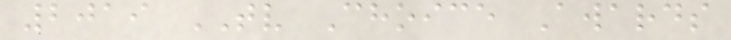2019 TV Choice Awards
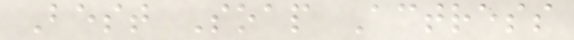Best Soap Actress
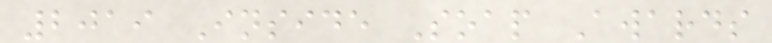2019 Inside Soap Awards
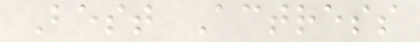Best Actress
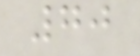70
